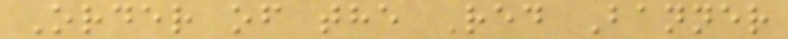Order of the Red Banner
